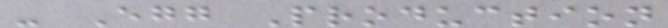- Egg Production
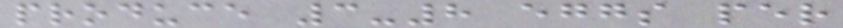produce 3-8 eggs per
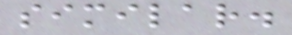similar.
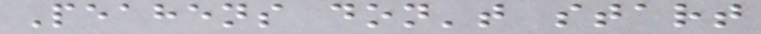Peahens don't start
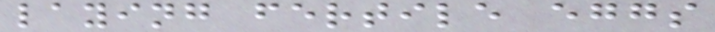laying fertile eggs
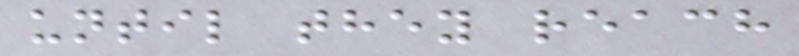until they reach
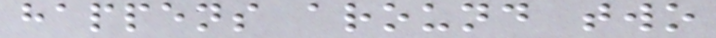happens around two
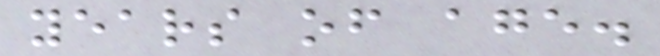years of age.
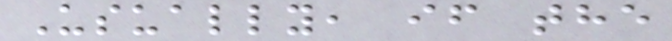Usually, if the
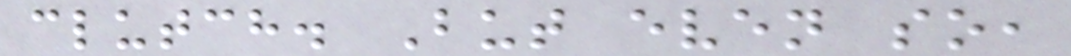clutch. But even so,
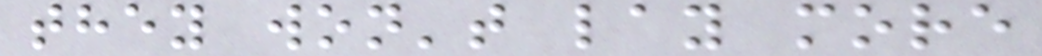they won't lay more
